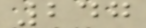247
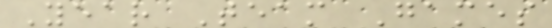Year Team Games
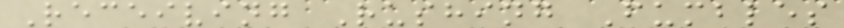Receiving Rushing Fumbles
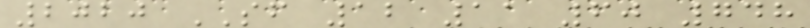2020 SF 12 11 60 748
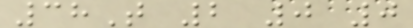38T 2 0 0
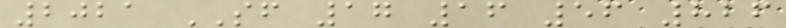2021 SF 17 16 56 826
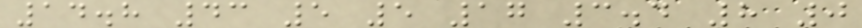14.8 43 5 5 17 3.4 8 0
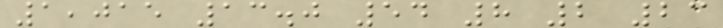1,015 13.0 54 8 2 23
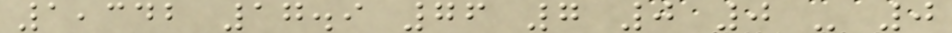1,342 17.9 76 7 0 0 - 0
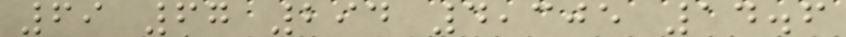69 67 294 4,305 14.6
